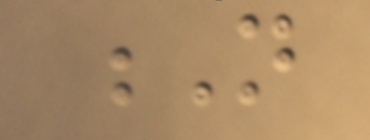N
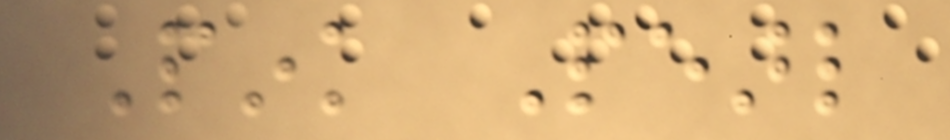Pink Pearl
